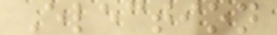Election
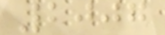2007
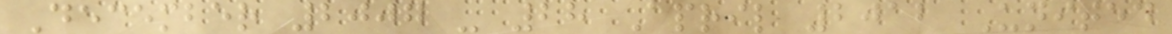December 2007 - 28 April 2012 United
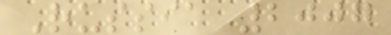Russia 2007
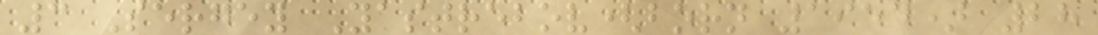3 Sergey Yastrebov(born 1954) 28
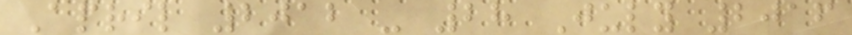April 2012 - 28 July 2016
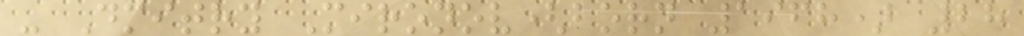- Dmitry Mironov(born 1968) 28
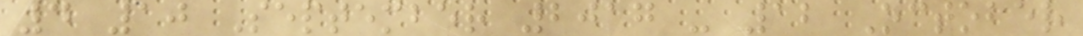4 10 September 2017 - 12 October
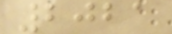2021
